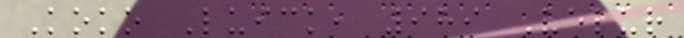Koko Luick, 989 Velur
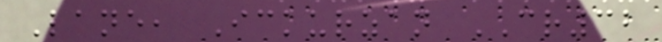Lane, Ickurzan CR32
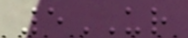5UR
